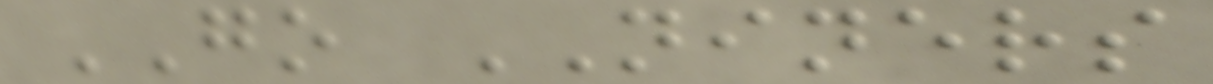GO NINERS
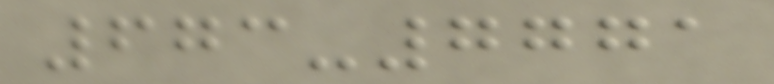673-7771
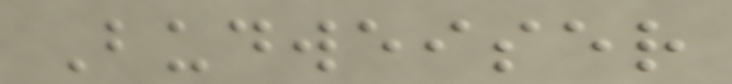Budweiser
